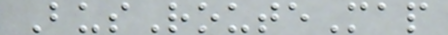BusRouteMap
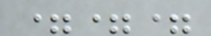===
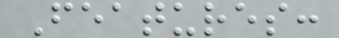Features:
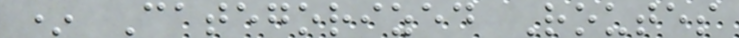* Categorized Routes
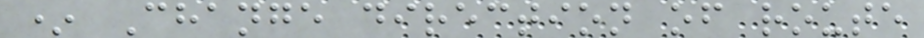* Change direction of route
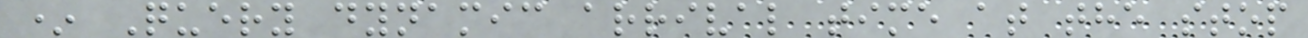* Query dynamic arrival time at the stop
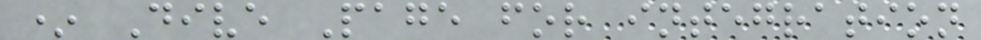* Dive Page for integration
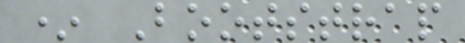* Bootstrap
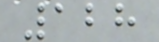128
